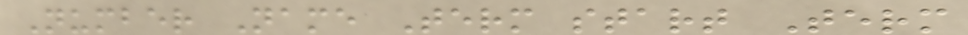Number Name Term start Term
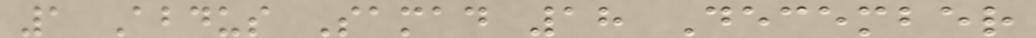1 Abdus Samad 18 December
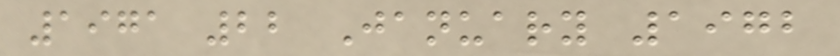1971 22 January 1972
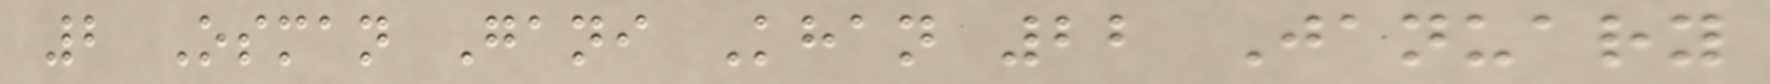2 Osman Gani Khan 22 January
